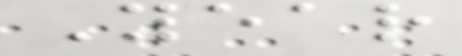Year
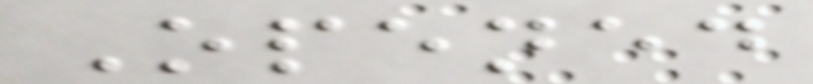Opened
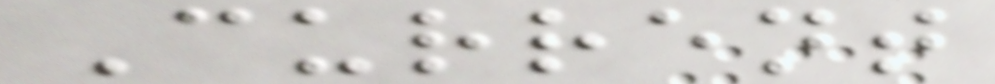Current
